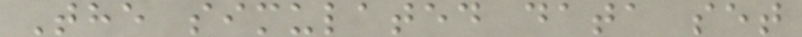The simulated data set
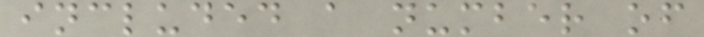included a number of
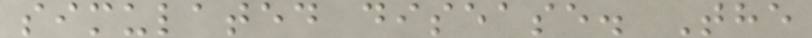simulated disease. The
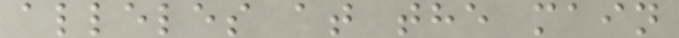alleles at the main
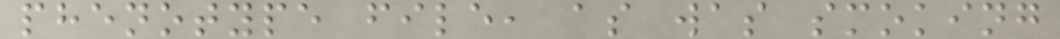phenotype file, as was smoking
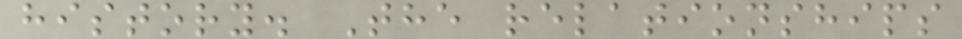history. The relationships
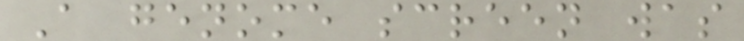A genome screen was
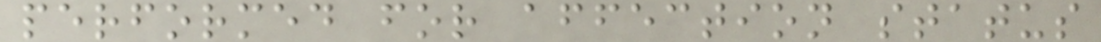performed for affection status
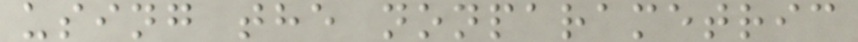using the nonparametric
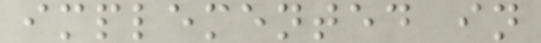implemented in
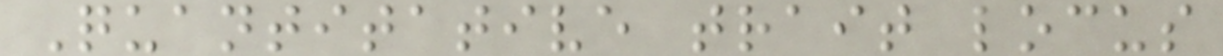Quantitative trait locus
